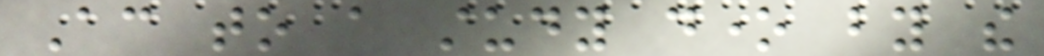According to a study done by the
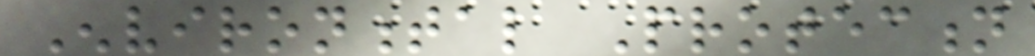Environmental Protection
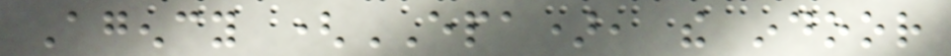Agency (EPA), the indoor
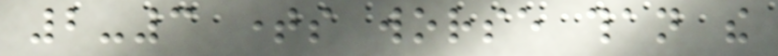2-3 times worse than the
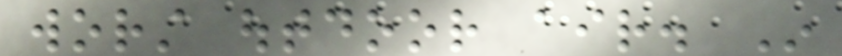worst outdoor air. In
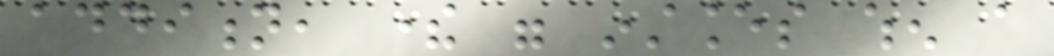addition, there were instances when a
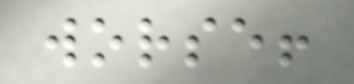worse!
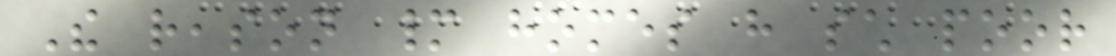The reason many homes have such poor
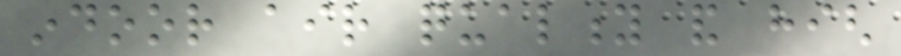indoor air quality and high
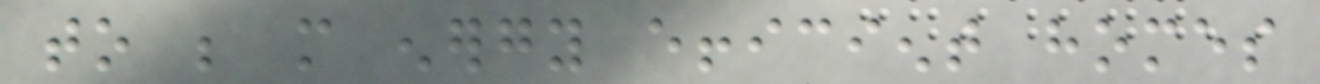to be more energy efficient homes
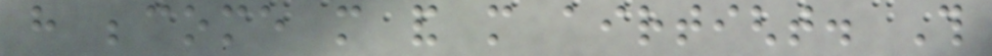have become more and more airtight. This
